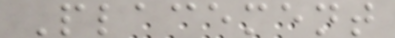Placement
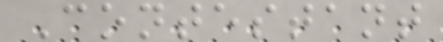Contestant
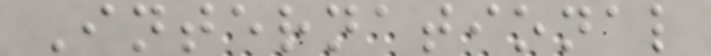International
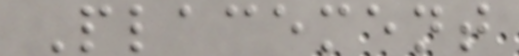Placement
